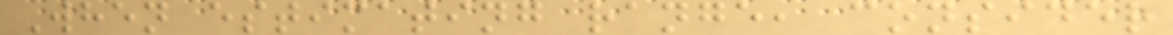When estimating range, consider
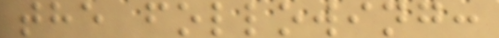the following:
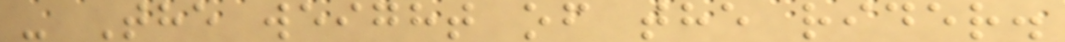- The weight of the rider.
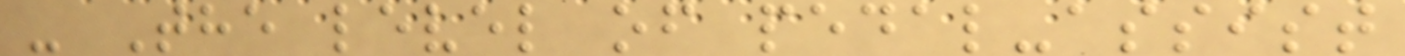- The level of pedal-assist
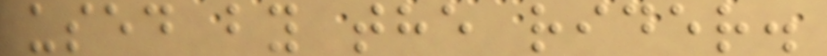used by the rider.
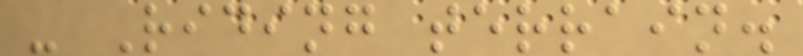- Riding terrain.
